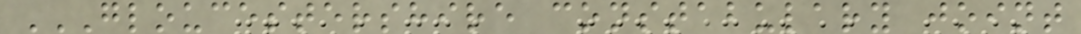GLOUCESTERSHIRE CONSTABULARY JOINT
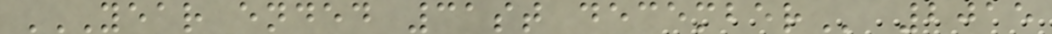YEAR ENDED 31ST DECEMBER 2015
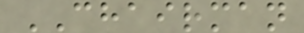CHAIRMAN
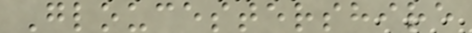Gloucestershire
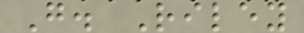G. Riley
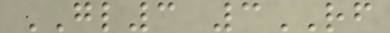GL3 3RF
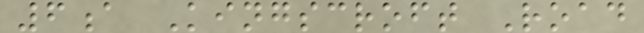6a Kingscroft Road
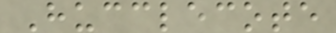Hucclecote
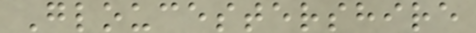Gloucestershire
